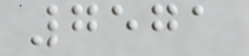7571
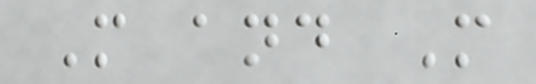M and M
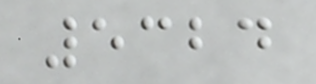5324
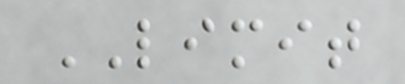LIMIT
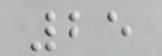25
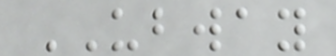UBWAY
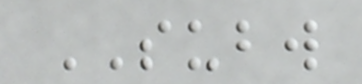SUBW
